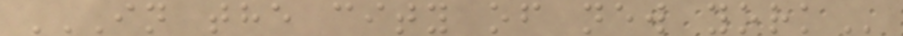IN THE CITY OF NEW YORK
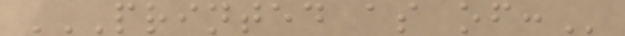PRINTED AS OF:
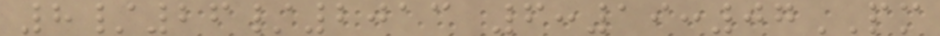8/26/2013 6:19:07PM
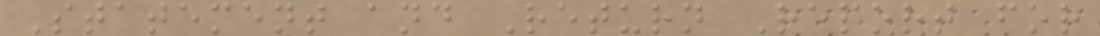Statement and Return Report for
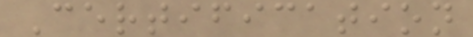Certification
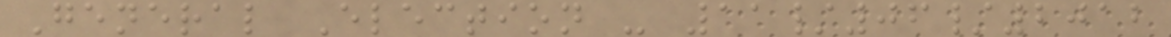General Election - 11/06/2012
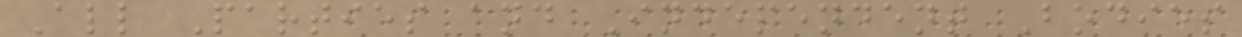All Parties and Independent Bodies
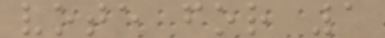vote for 1
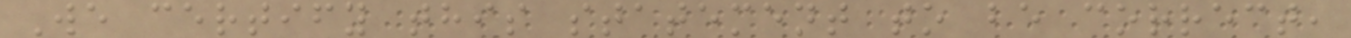We certify this statement to be correct,
